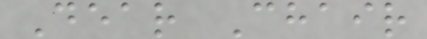Dear Chair
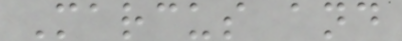Marcus and
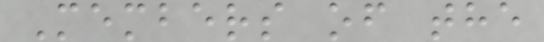Members of the
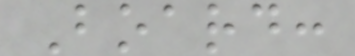Board:
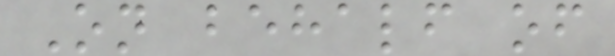On behalf of
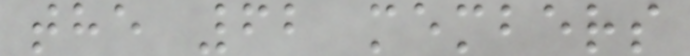the 62 members
